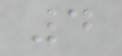4
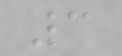3
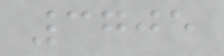3705
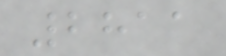2811
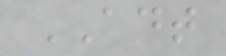ADT
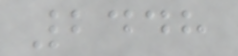2448
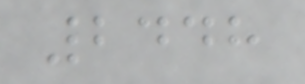2448
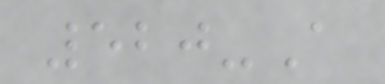520-A
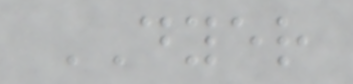DYER
